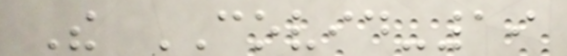The COVID-19
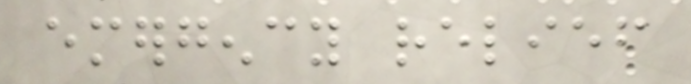emergency relief
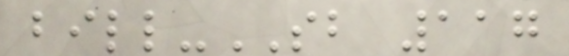bill-SB 117
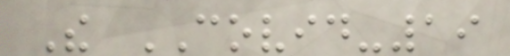The COVID-19
